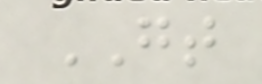GT
